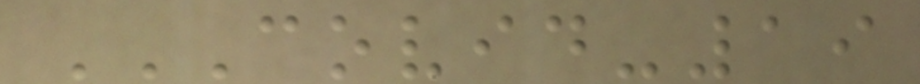COVID-19
